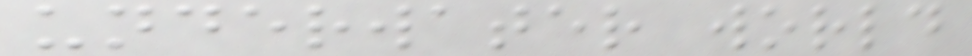underwater world
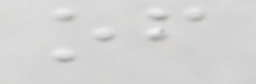of
